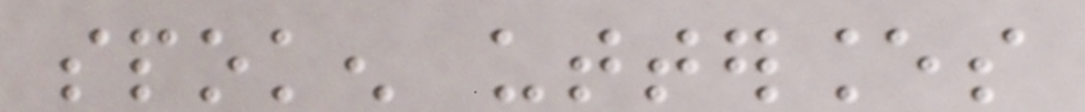spoken utterances
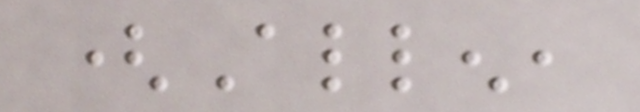(Allen,
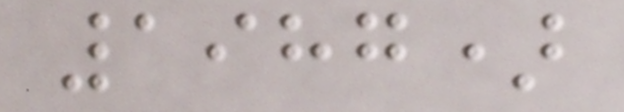1987)
